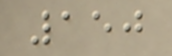150
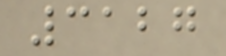3127
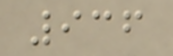936
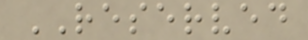RESERVED
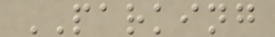PARKING
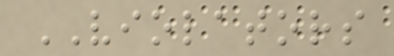VIOLATORS
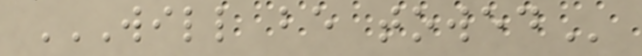WILL BE TOWED
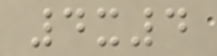4x4
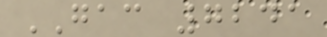GAC 7241
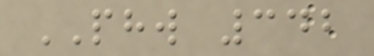PHW 342
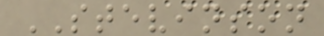STEVINSON
